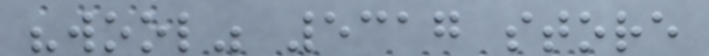"wool" 5317 store
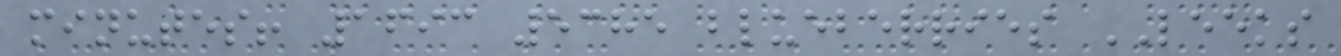minutes! 1693 5385 blueberries LEEKS
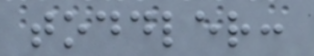toddler:
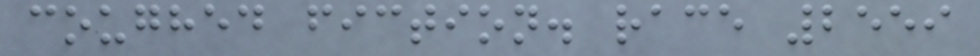coughed fiction. race 2559
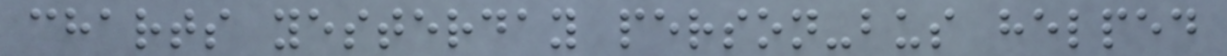charts yesterday person-bus helped
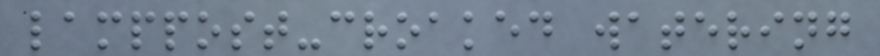lamppost-croaked watering
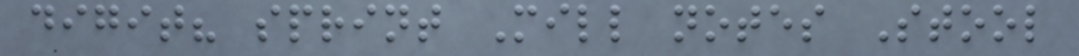digit? sprint Mill notes Stool
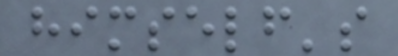himself's
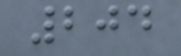204
